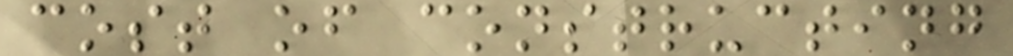cost of constructing
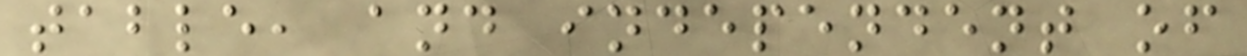table, and independent of
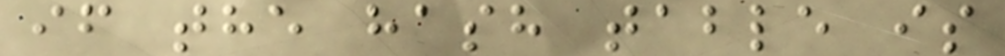if the hash table is
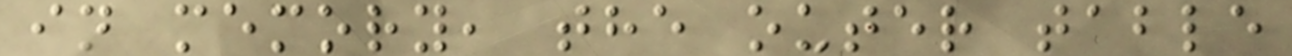in memory, the outer table
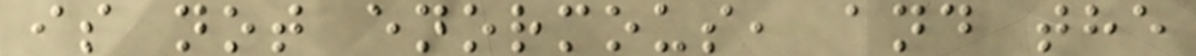is not enormous, and the
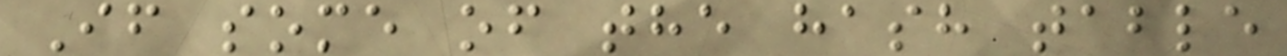If some of the hash table
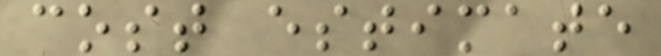cost estimate
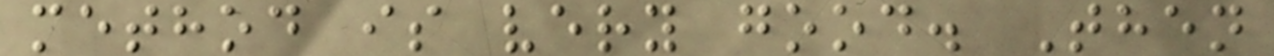method is very good. Then
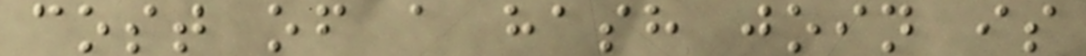cost of a hash join is
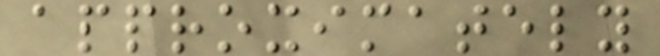approximately
